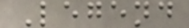Legend
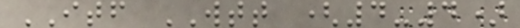ITF WTT (4-4)
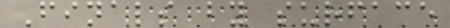Finals by surface
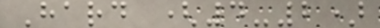Hard (4-2)
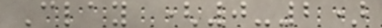Clay (0-2)
